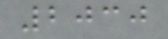2030
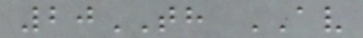20TH AV
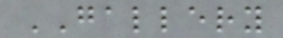GALLERY
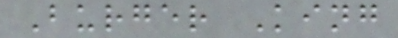Burger King
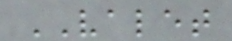VALET
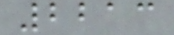2213
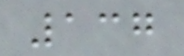137
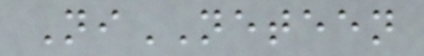NiNETEEN
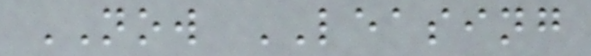NOW LEASING
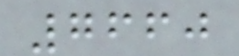7660
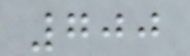700
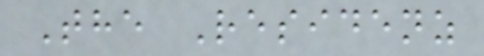The Residenz
